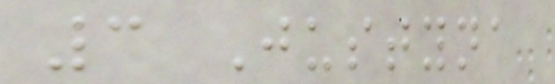3 Justyna
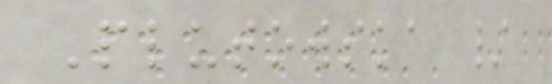Plutowska /
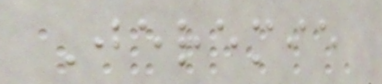Jeremie
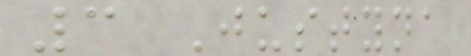3 Justyna
